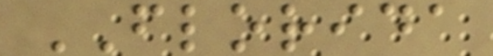FLORIDA
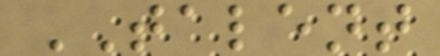TALENT
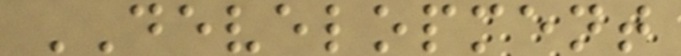DEVELOPMENT
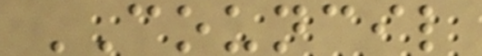COUNCIL
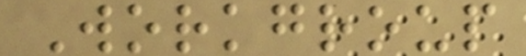Workgroup
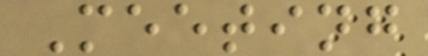Meeting
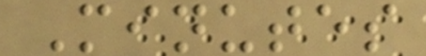Minutes
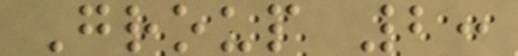Group 2:
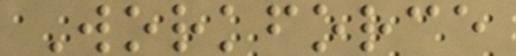Workforce
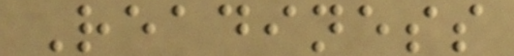Readiness
